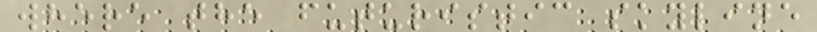where the futuristic skyline
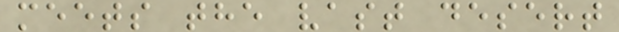meets the vast desert
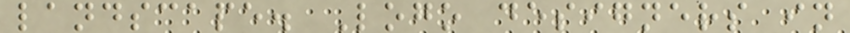landscape. Logo designers in
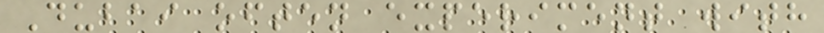Dubai often experiment with
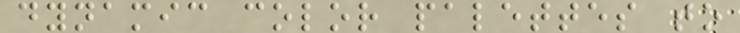dynamic color palettes to
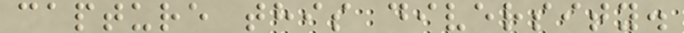capture this diversity.
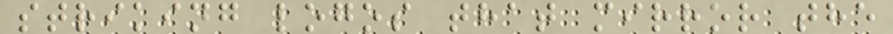striking logos that mirror the
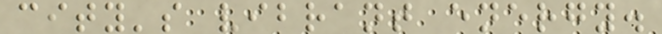city's vibrant energy.
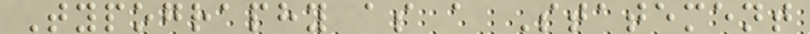Typography as a Statement
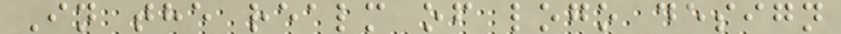In the realm of logo design
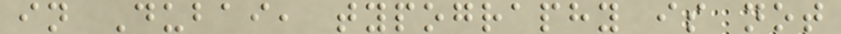in Dubai, typography is not
